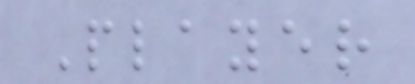Player
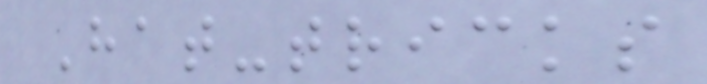Hat-tricks
